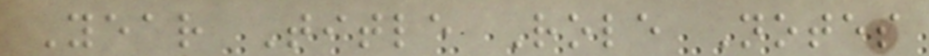Year Title Role Notes
